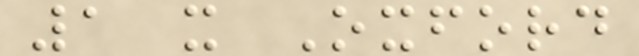1 x Oxford
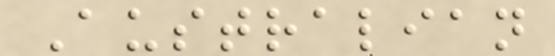Australian
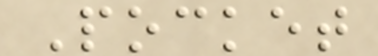Pocket
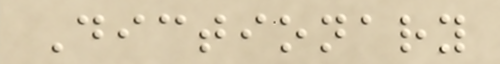Dictionary
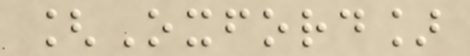[Oxford]
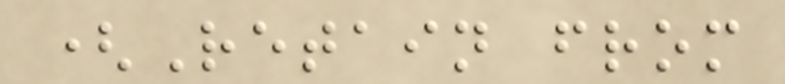(Retain from
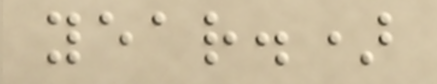year.)
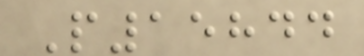P15844
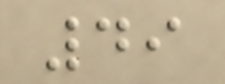49
